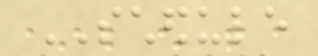SCHEDULE
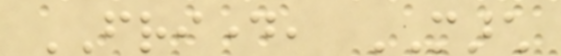FRIDAY, MARCH
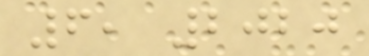6, 2020
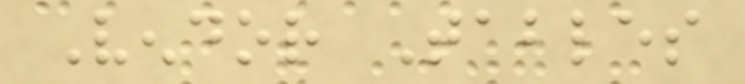Vendor Tables
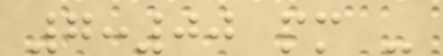7:00 pm -
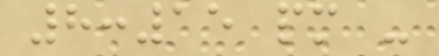8:15 pm -
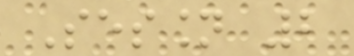Session 2
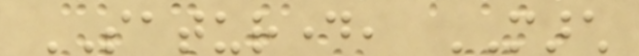SATURDAY, MARCH
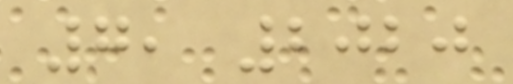7, 2020
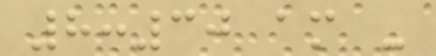8:30 am -
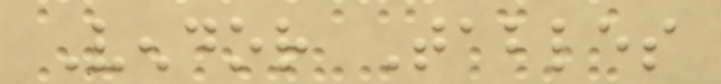Vendor Tables
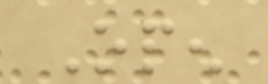Open
